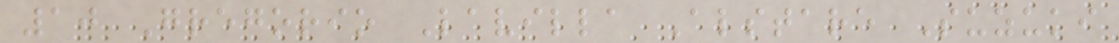10 Gregorio Lavilla Alstare Suzuki
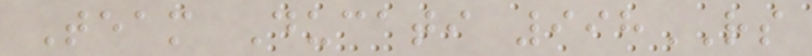Team Ducati 998RS
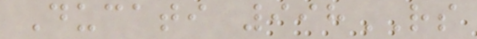Ducati 998RS
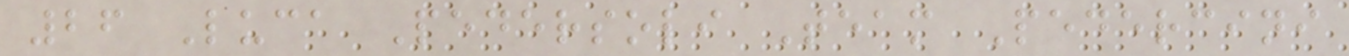26 Luca Pedersoli Team Pedercini
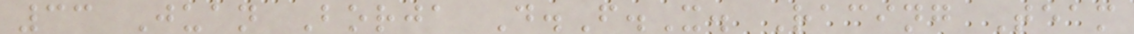33 Juan Borja D.F.X. Racing Team
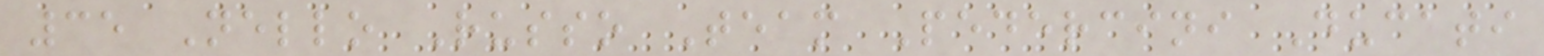35 Nello Russo Team Pedercini Ducati
